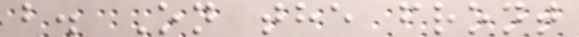b. On the front
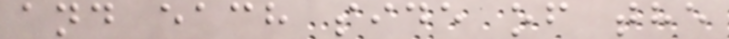and each side of the
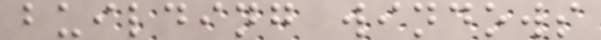building windows
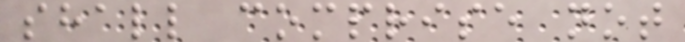shall comprise not
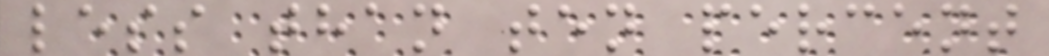less than ten percent
